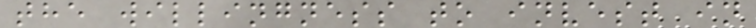the willingness to invest in
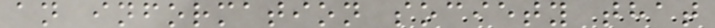an information society that
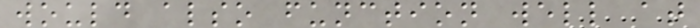would also function well at
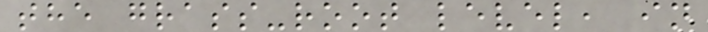the grass-root level, in
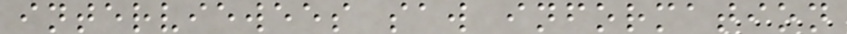interviewees saw information
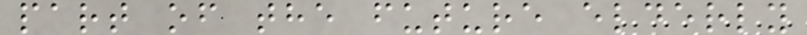part of the future elderly
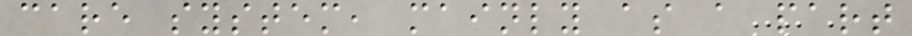care system, mainly as a part
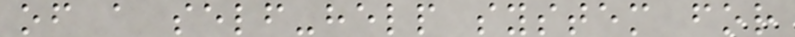of a self-help system for
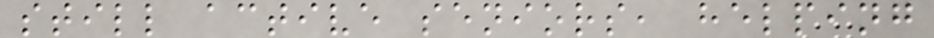still active seniors, helping
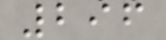296
